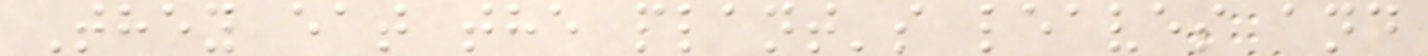They eat the plant's leaves and
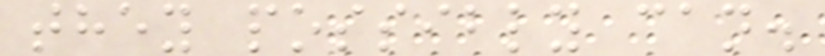they possibly can.
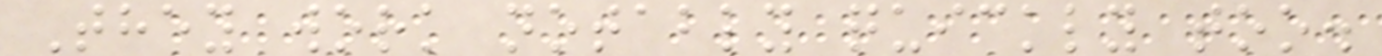They work notably quickly too.
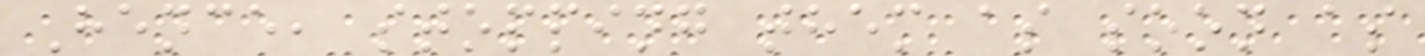Hence, stopping them as soon as
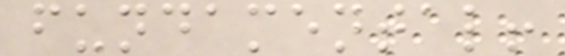fundamental!
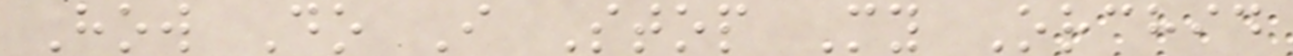How Do I Stop My Orchid
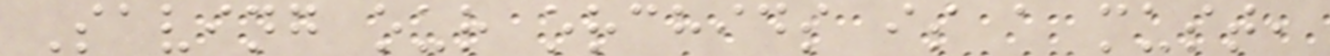Saving our orchids is a must,
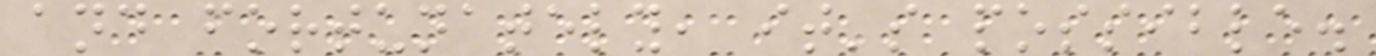and fortunately, it's possible.
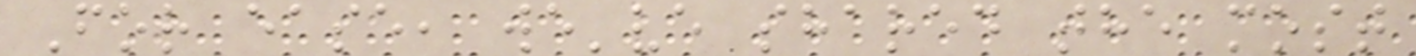For ease, we've shared the most
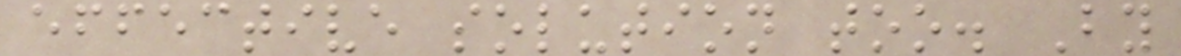effective solution too. By
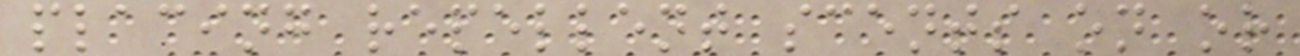placing repellent scents on or
